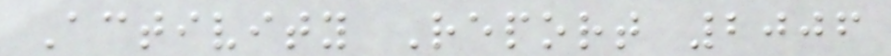Activity Report 2006
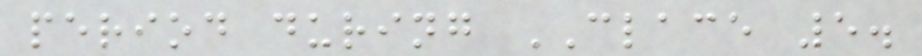period during CLACE 5.
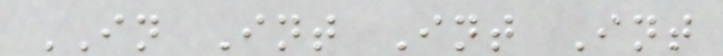IN Int Int Int
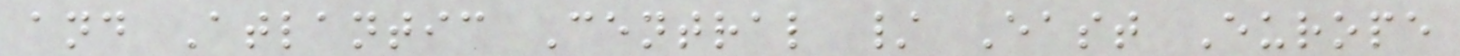and Atlantic Central / East Europe
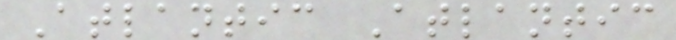Atlantic Atlantic
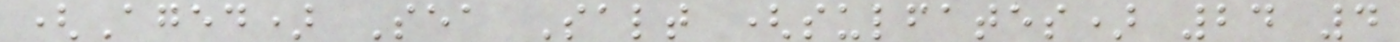(Aged) Sea Salt (sulfates) 24 4
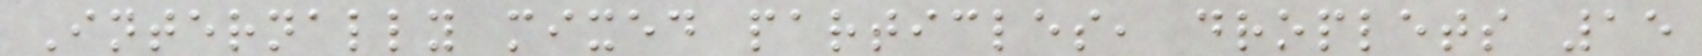Internally mixed particles, droplets 15
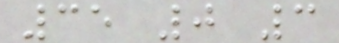35 0 3
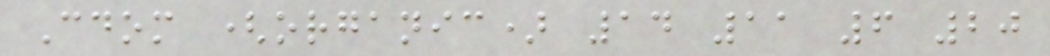Cdom (organic) 14 11 6 20
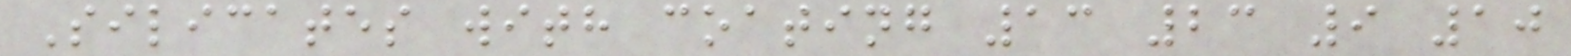Silicates with coating 13 23 9 10
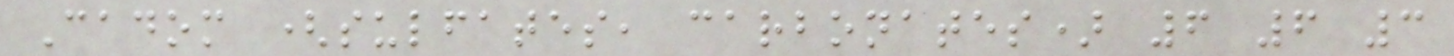Cadom (sulfates, carbonates) 6 6 3
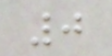0
